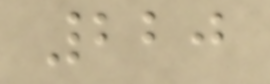220
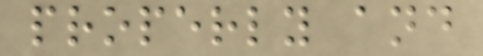properly and
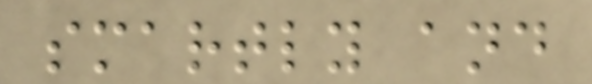smartly and
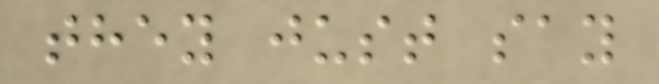they just say
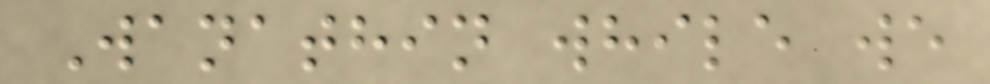Wanathin while we
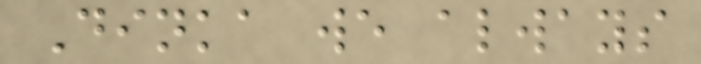Dinka we always
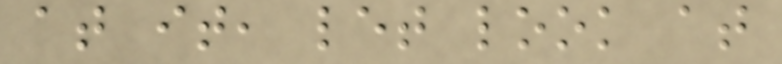at it, let look at
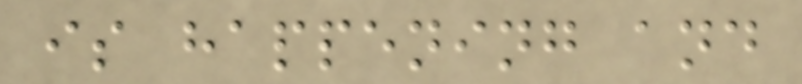is happening and
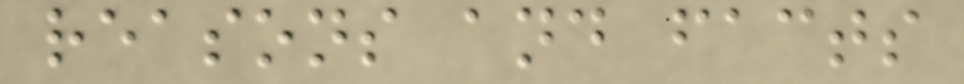reasons and facts
